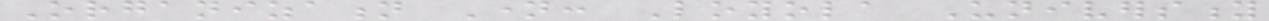Organization Name: Loyola University
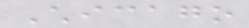Chicago
